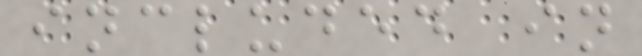included in
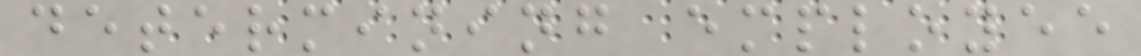determining employee
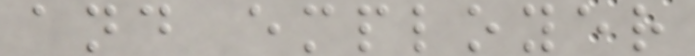and employer
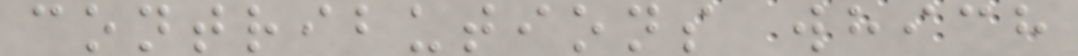contributions which
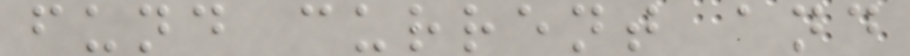fund current and
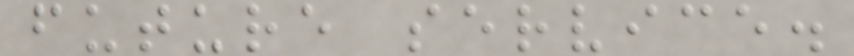future service.
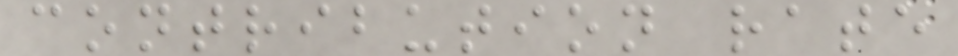contribution rate
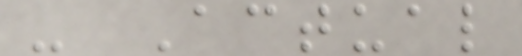- Actual
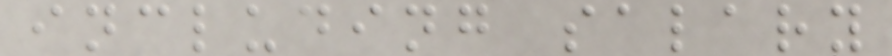including salary
